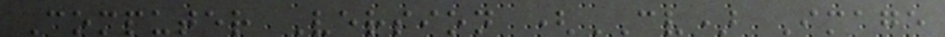Computer Version (CV) Image
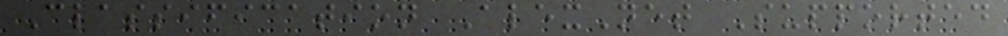Classification AlexNet Supported
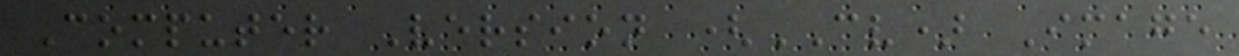Computer Version (CV) Image
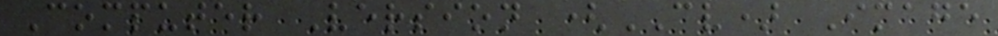Computer Version (CV) Image
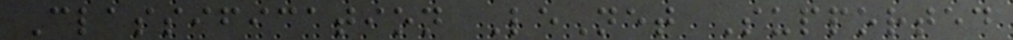Classification LeNet Supported
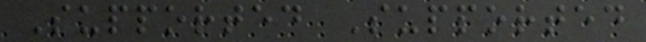Supported Supported
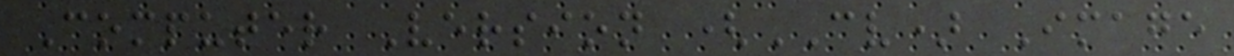Computer Version (CV) Image
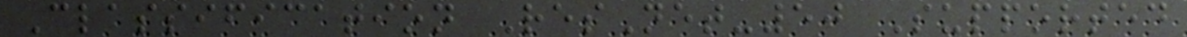Classification ResNet-50 Supported
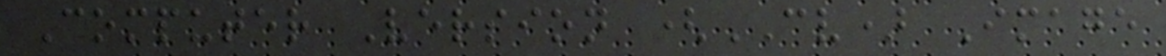Computer Version (CV) Image
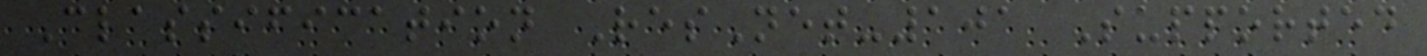Classification ResNet-101 Supported
